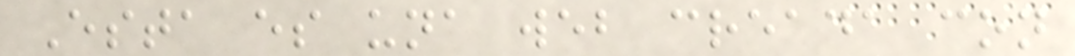Esta es una web creada con
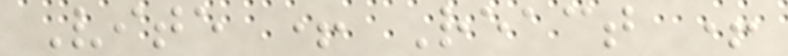Vite + React +
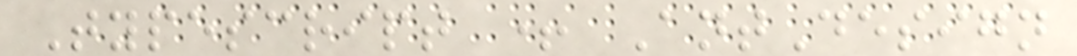Typescript + AntDesign
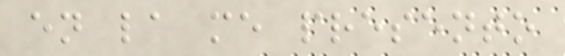en la me presento
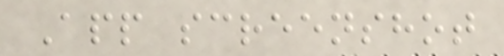App screenshot
